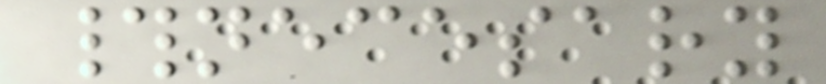#necesary
